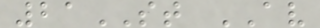21ST AV
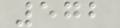572
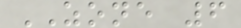ZONE 6
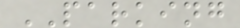PARKING
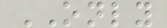ONLY
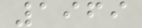1969
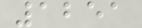1251
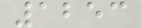1253
